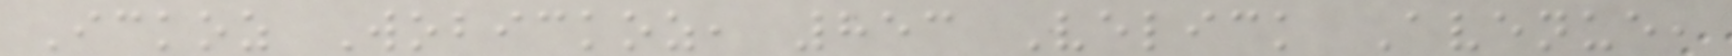Ickoz Wobickoz, 853 Velick Avenue,
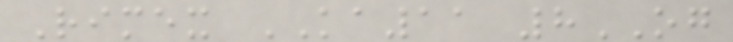Rimex KA11 8OG
